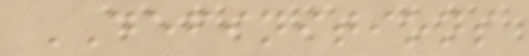DEFINITIONS
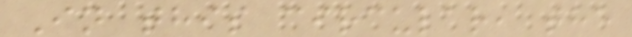In this circular, the
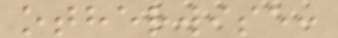otherwise:
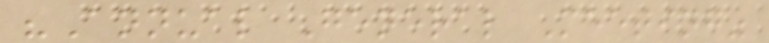"Annual General Meeting"
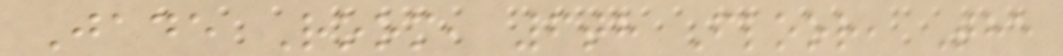Jade Room, 6th Floor, The
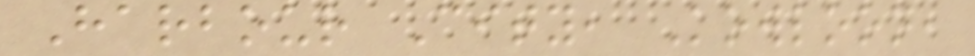Harbour City, Kowloon,
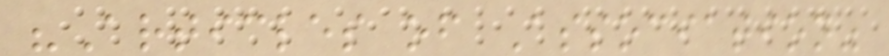"Articles of Association"
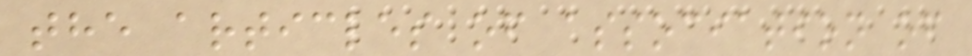the articles of association of
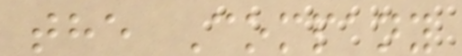the Company
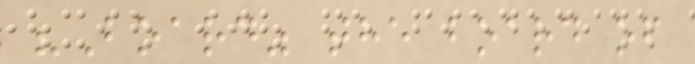"Board" the board of
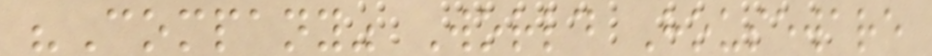"Company" World Houseware
